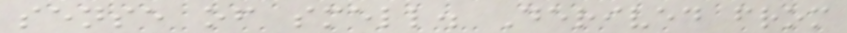sense of smell. Derived from
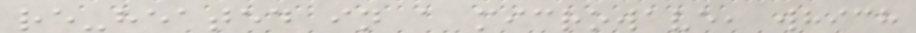re-heated in a microwave, which
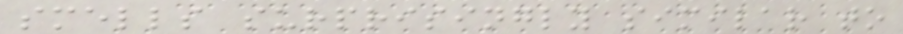smells surprisingly similar to
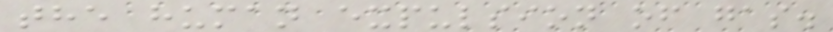the human expulsion of gas.
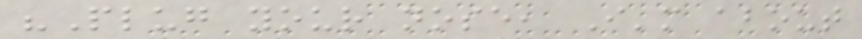"Plug your nose, I'm about
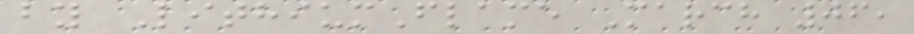by LithiumFlame March 06,
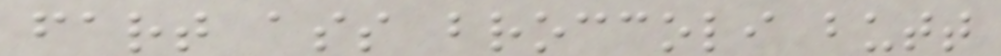fart ass broccoli butt
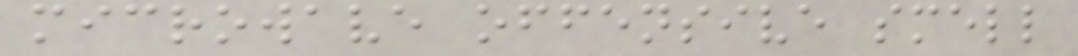microwave offensive smell
